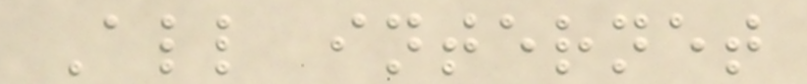All internet
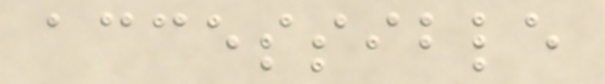accessible
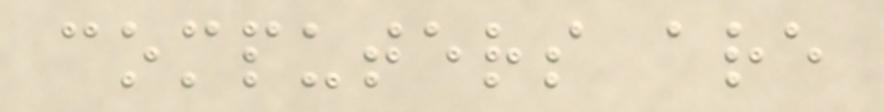computers are
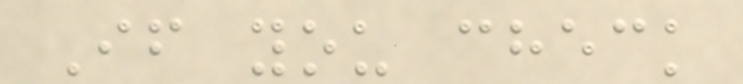If you check
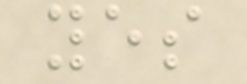yes
